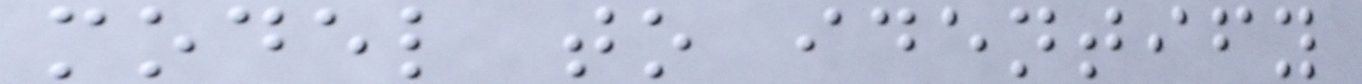model to identify
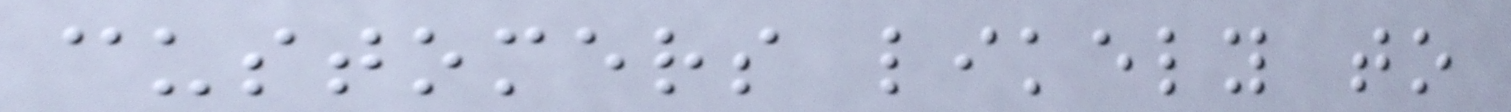customers likely to
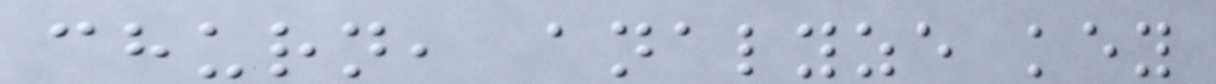churn, analyze key
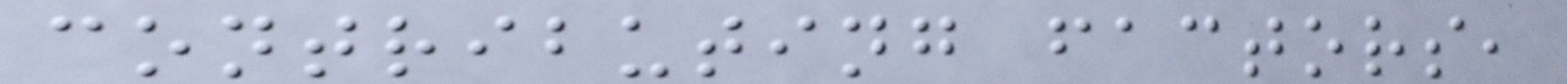contributing factors,
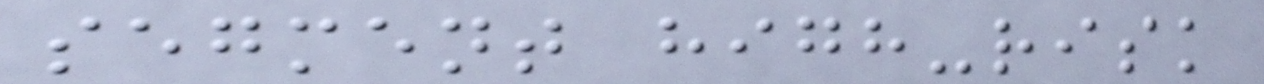segment high-risk
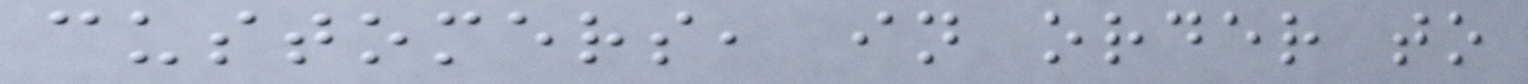customers, in order to
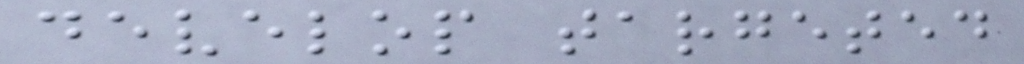develop targeted
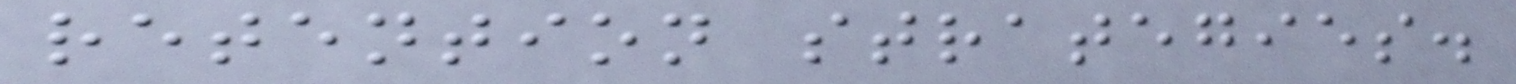retention strategies.
